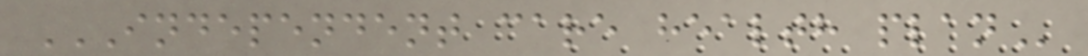INDEPENDENT CARE HEALTH PLAN
